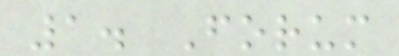1. Forum
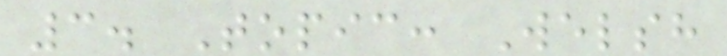3. Topic: Welsh
